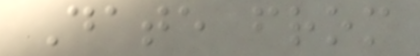Date from
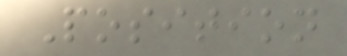Position
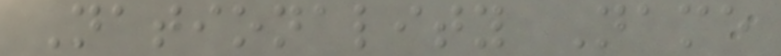Nationality Name
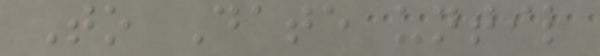To Date until
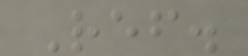Ref.
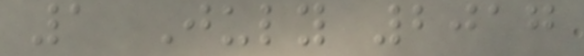1 July 2017
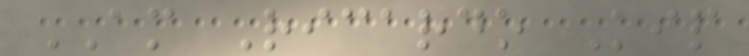AM Ricardo Kip
